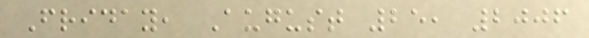Friday, August 25, 2006
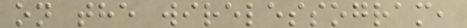on the wirelessogram,
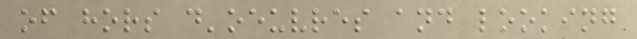of hors d'oeuvres and looking
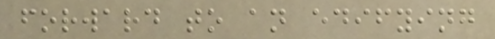forward to an edifying
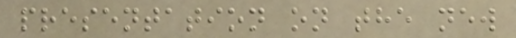presentation on the new
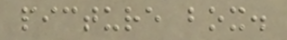picture box.
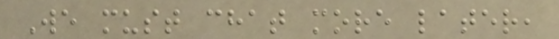We must chat more later,
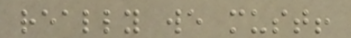really we must!
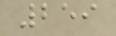259
